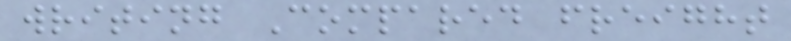writing Compared freight
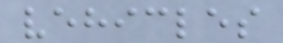vehicles
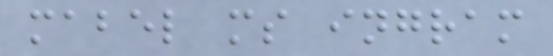mabel ms ingram
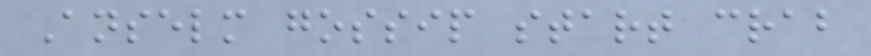Anselm gossip start crab
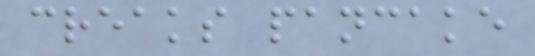creaks pancake
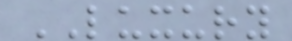LUXURY
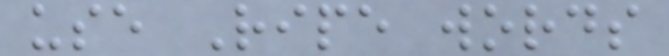use Ripe words
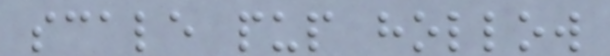scale pup hollow
